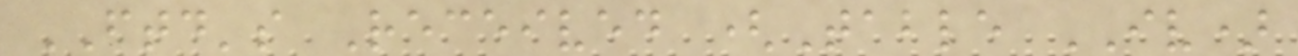FTD's Received (Table IV)
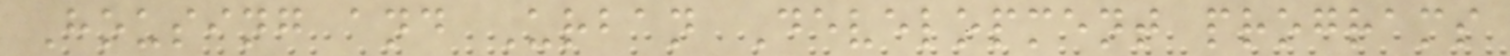Housing and Urban Development programs
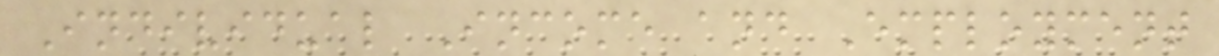Individual Income and Employment
